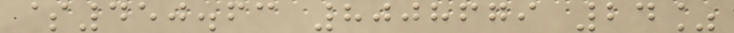$450.63 8008679 24%
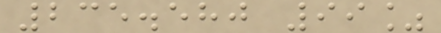235.580 99%
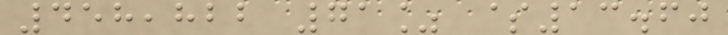458,822 71% $13.60
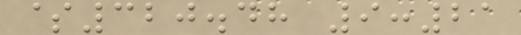$320.48 9:21
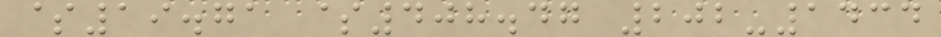$19.71 $408.47 202-1434
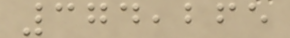374,265
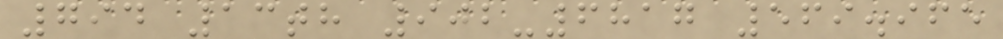794 13th 902-6817 569.965
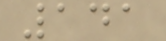141
